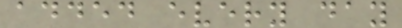added every day
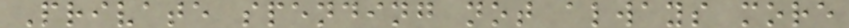Private spending not always more
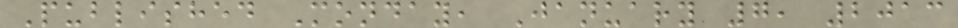Published Monday, January 7, 2013
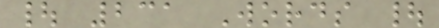| 231 Words |
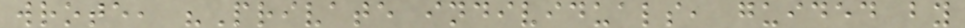wrote, "Private individuals, guided by
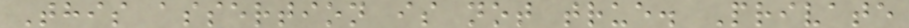This assertion is not true. Private
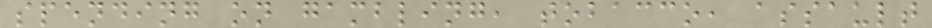spending on gambling, tobacco, assault
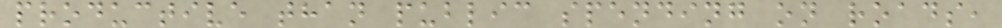productive than public spending on roads,
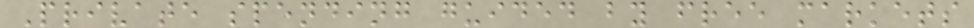Private spending guided by free markets
